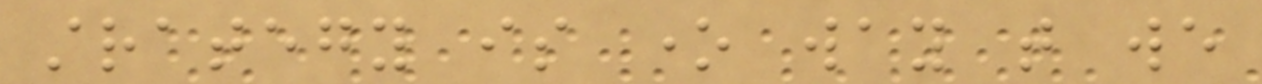strategy is one way that we
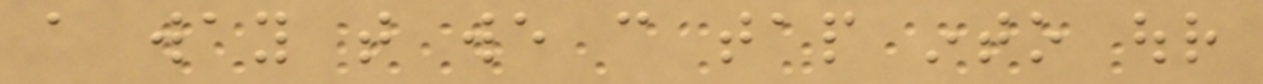a way that we can tap into our
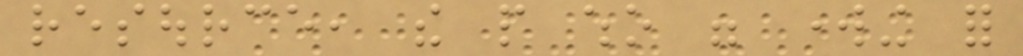resource, the people who were working for
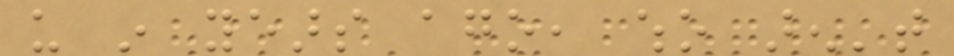us in years ago, who aren't
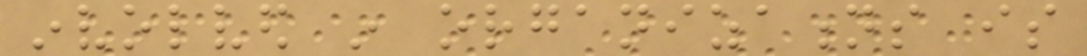involved in organizations is
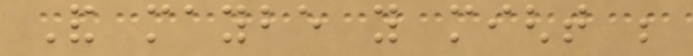And maybe you might be
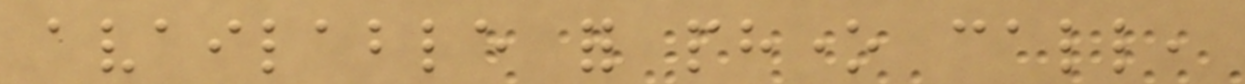available for phone call,
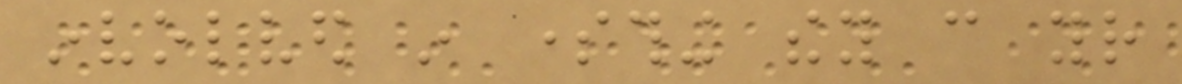involved in something they can your
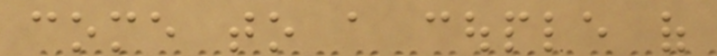come to a couple of
